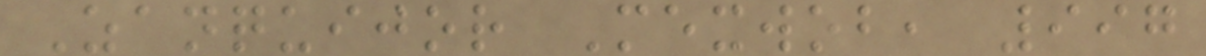Zanquijor Mexwob, 997
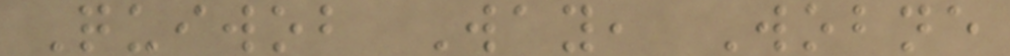Quiwob Way, Wobne
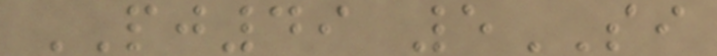PJ49 5SI
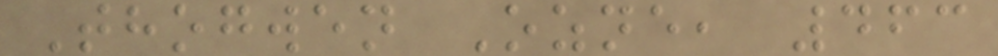Thogwen Ozne, 463
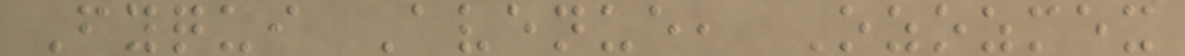Fyqui Avenue, Ozozmex
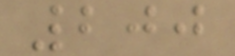200
